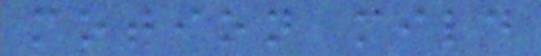motion mild
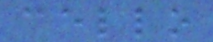cello
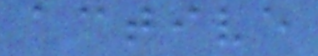active
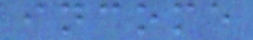income
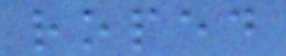roped
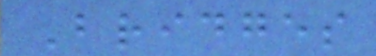Bridges
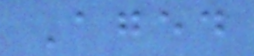Aged
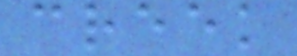creek
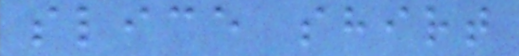slice shirt
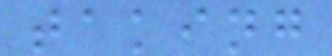taking
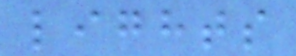lights
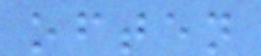often
